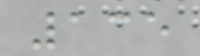135
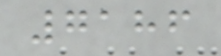7186
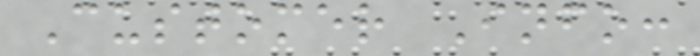Customer Info:
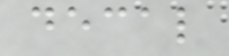decal
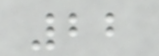22
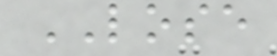LOSE
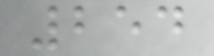254
